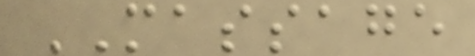MASSAGE
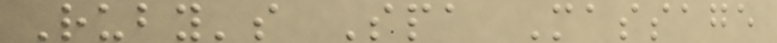Ruby's Spa Massage
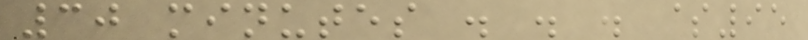30 minutes . . . $95
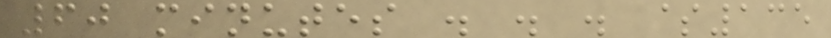60 minutes . . . $135
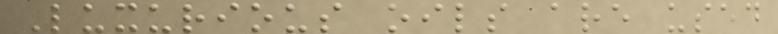Luxurious oils are used
